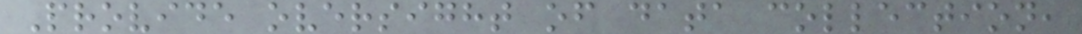Provide oversight of data collection,
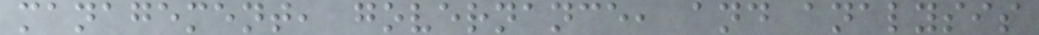management, governance, and analysis
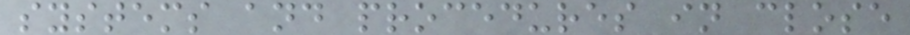systems and procedures in close
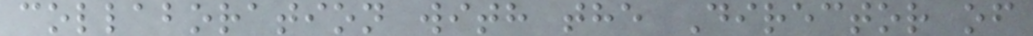collaboration with the Director of
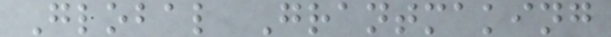Global Grantmaking
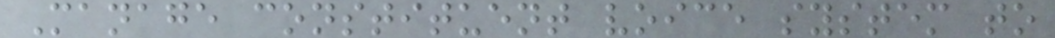Manage constituent voice system to
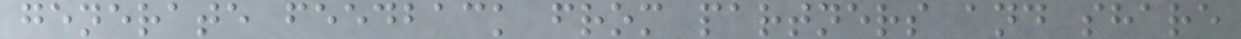generate feedback from partners and share
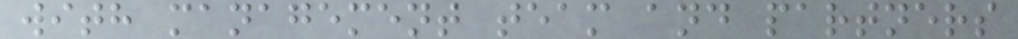with management team and partners
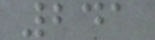241
